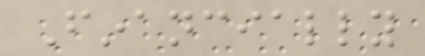Financially
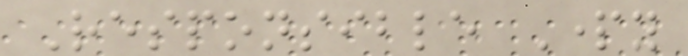Responsible Party
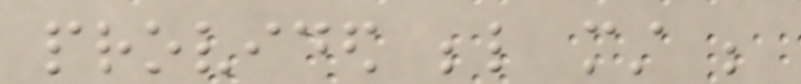provided below must be
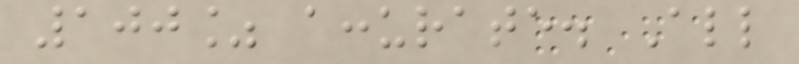100% accurate. All
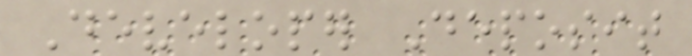Developer Deposit
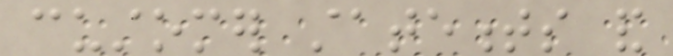customer statements and
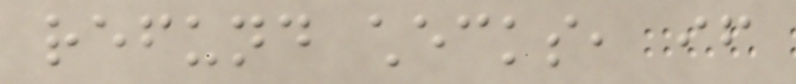refund checks, if
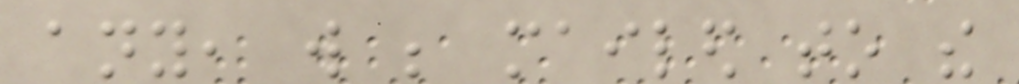any, will be mailed to the
